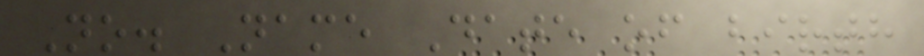No. Name Date of birth
